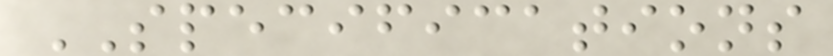SPECIFICATIONS
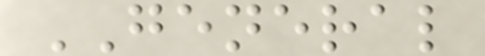GENERAL
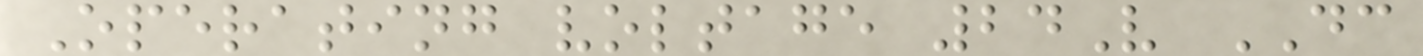Operating voltage 24V DC
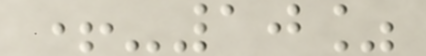+-10%
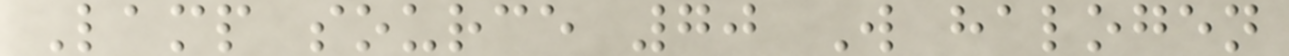Lamp source 70 W halogen
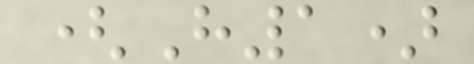(H1)
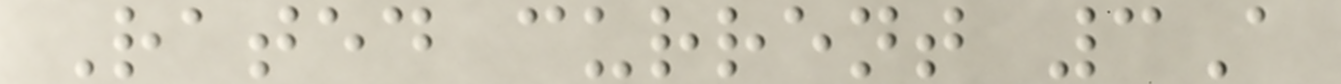Rated current 3A
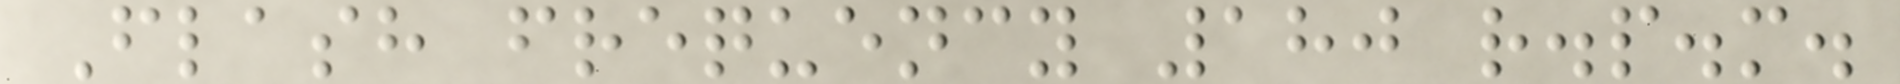Flash frequency 180 r.p.m.
